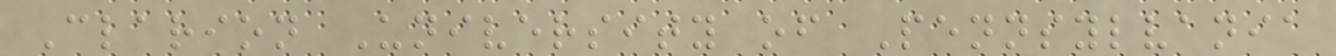Clarion University of Pennsylvania
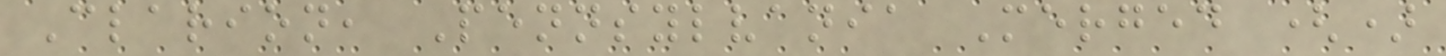Clarion, Pennsylvania Merged ()
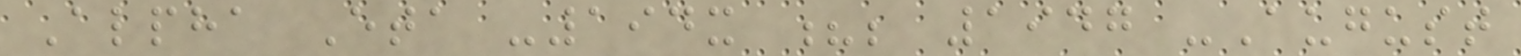Alpha Eta -194x ?; 1947 -August
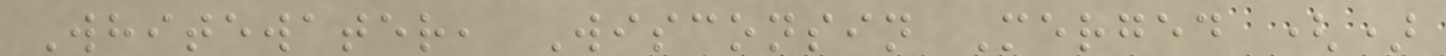Whitewater, Wisconsin Merged ()
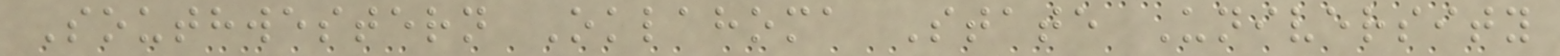Southwestern Oklahoma State University
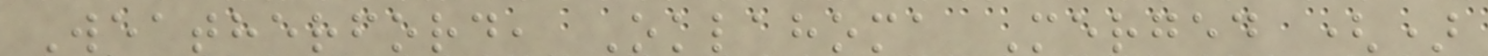Weatherford, Oklahoma Merged ()
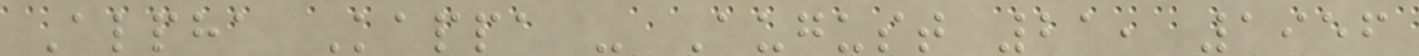Alpha Kappa - August 21, 1956
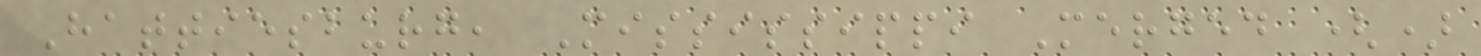Hattiesburg, Mississippi Merged ()
